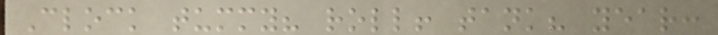Clock tummy? roll! tank? year:
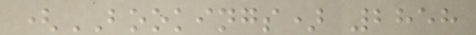(BOOKINGS) 2858
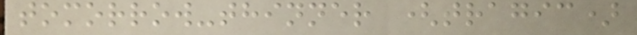tomorrow-thinner (tragic)
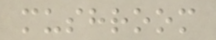mushroom
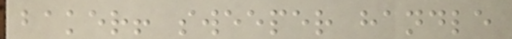baker! sweeper handle
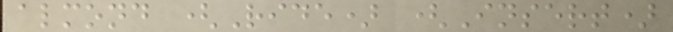almond (Ride) (Insert)
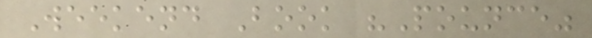Weekend Book "Pounce"
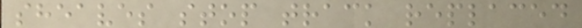sheaves stop track replaced
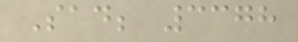Sad; 3378
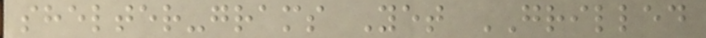shelter-grams Yet GRILLED
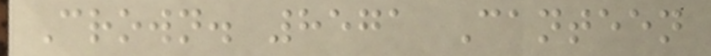Crown. 8571 Canteen
